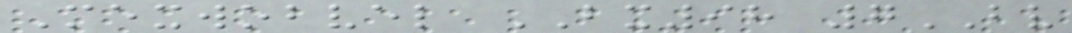Mexwobvel BX98 7BV
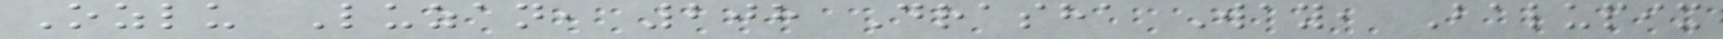Ozlu Luzan, 208 Drasha Way, Balupix
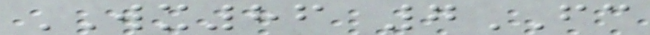WX86 7FC
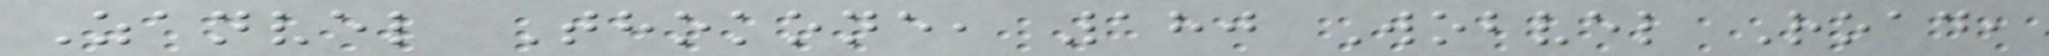Zanvel Thokone, 180 Wobvel Road,
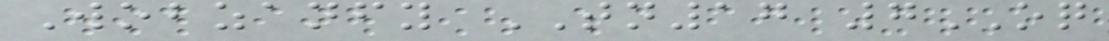Wobzanfy TN17 7OQ
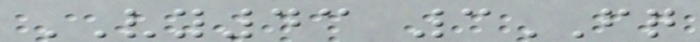VY43 3FQ
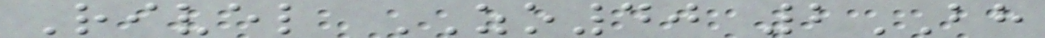Rivel ZO40 2BH
